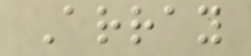Array
